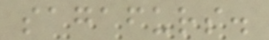sagafurs.
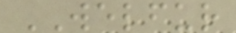WELFUR
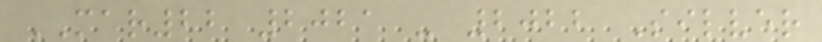MAR22 2021 - 2022 Silver
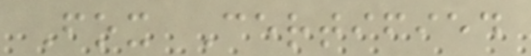Fox Certified
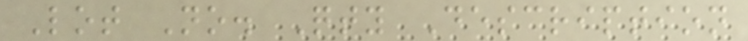Lot No. Qty Description
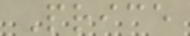Price
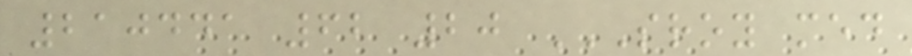210441 62 20 SROY MED
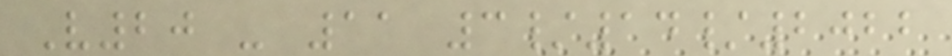V20 - 11 3/14/2022
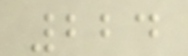224
